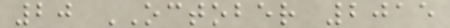20 OCTOBER 2015
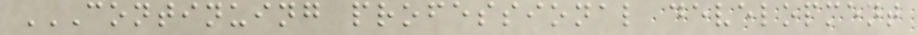CONTINUING PROFESSIONAL DEVELOPMENT
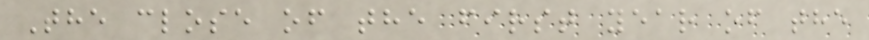The close of the first year of the
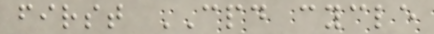first CPD cycle
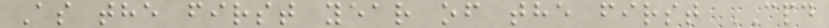As the first year of the first CPD
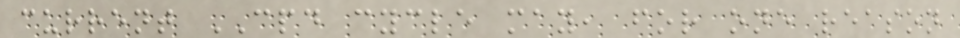current CPD cycle may, for one reason
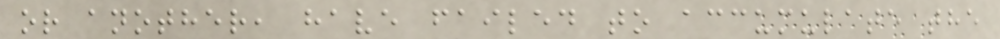or another, have failed to accumulate the
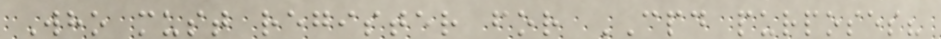Who must register for CPD purposes?
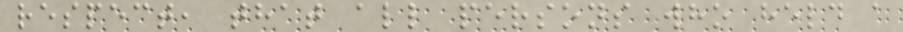respect, that all persons who held a
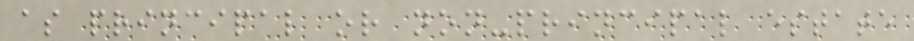as principal or non-principal estate
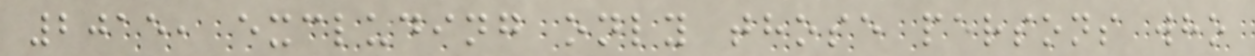2015, excluding only those persons who
